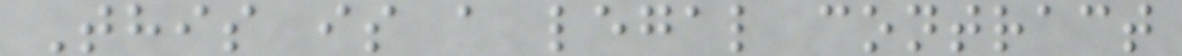This is a legal contract
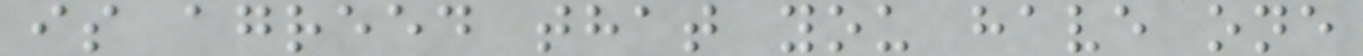is agreed that you have one
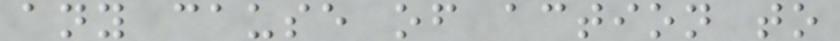any cause of action to
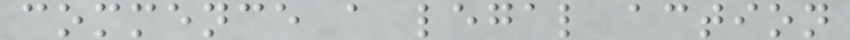commence a legal action
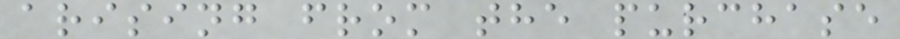arising from the purchase
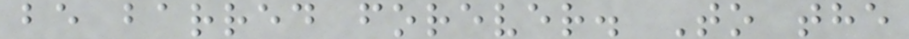be barred forever. To the
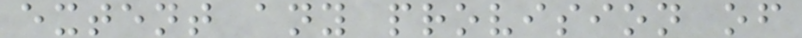extent any provision of
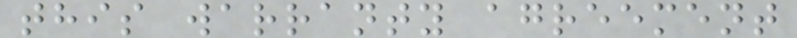this warranty agreement
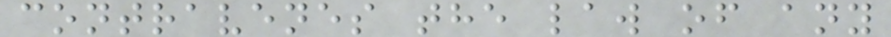contravenes the law of any
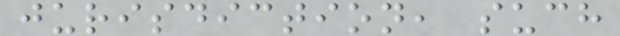jurisdiction, such
